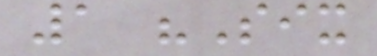1 "Six
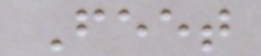Feet
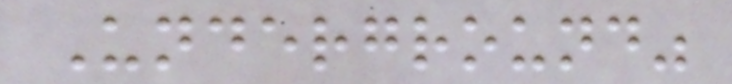Underground"
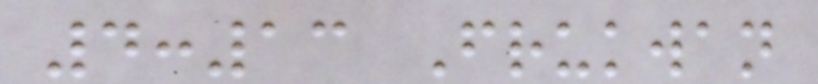4:13 Frukwan
